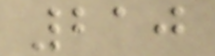210
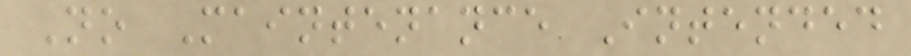No Maintenance Intended
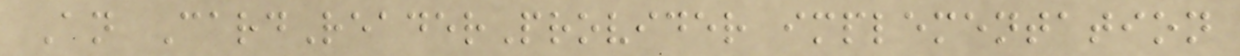An CardReaderProvider implementation
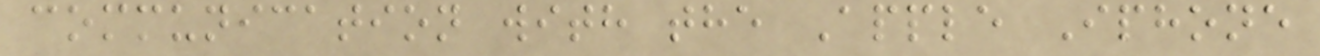communication with the Apple Iphone
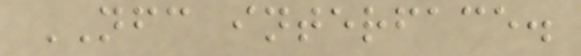NFC interface.
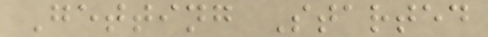Getting Started
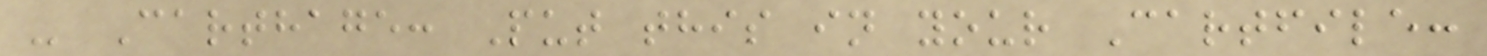- Carthage: Put this in your Cartfile:
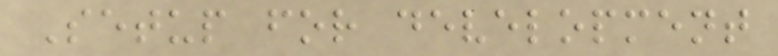Setup for development
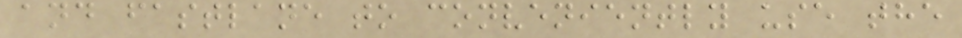and fastlane to conveniently use the
